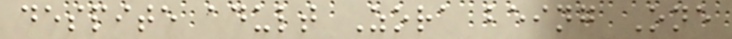despite adult Zora being One
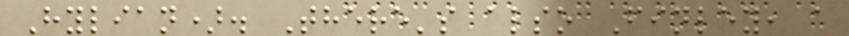Hylian). There's also Finley, a
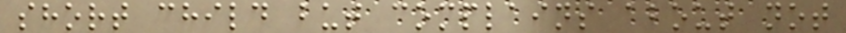short child but complains about not
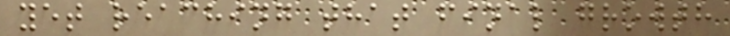yet reaching that final growth
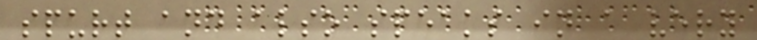spurt and also speaks in a very
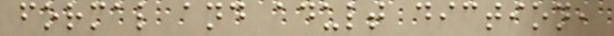formal and adult diction,
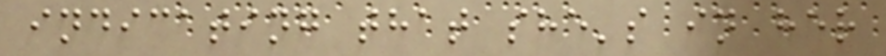indicating that she's in her
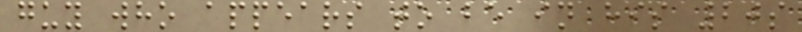guy who appears to be in his 20s
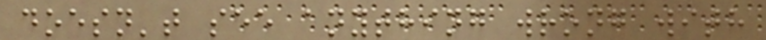doesn't see anything wrong with
